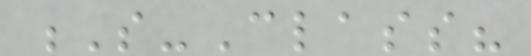S-Class?
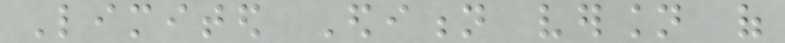Limited Edition version of
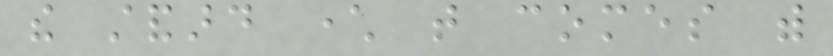the standard character that comes with
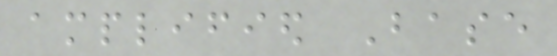amplified Base
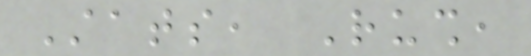Stats, Rush,
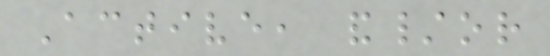Active, and/or
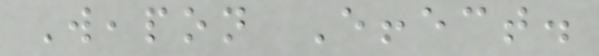Weapon Effect.
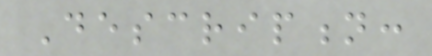Description:
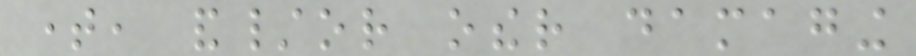time, and/or other damaging
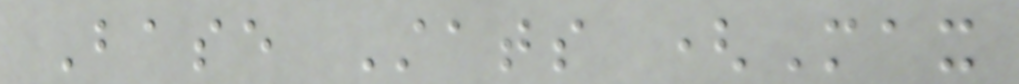Base Stats (Max
